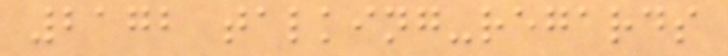2172 talking-regards
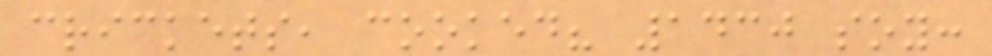crickets, cooked? 1430 soy:
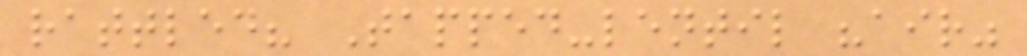rattled? Tapped-lentil "air"
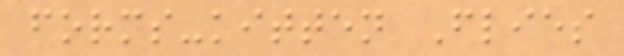forms-kitten Flies
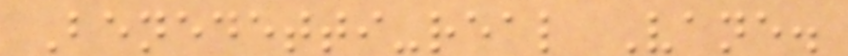Benedetti-real Vane.
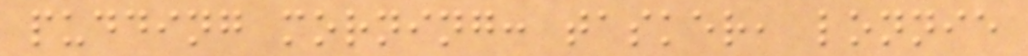pudding morning: tasker, lonnie
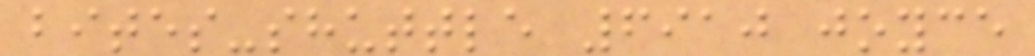bites-shuttle 6910 joyce
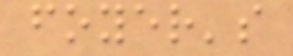foyer's
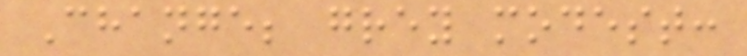Change; grey modest:
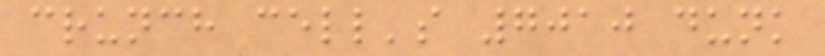crunch cell's 7010 dunk
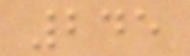245
